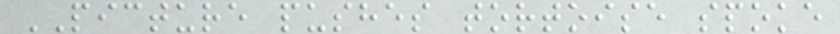PICTURE pushes tortoise spoke
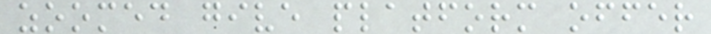zoomed give platform offer
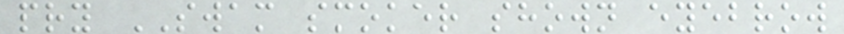pry SWAM smoker shown eyebrow
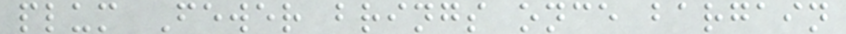plum Fewer brings once bargain
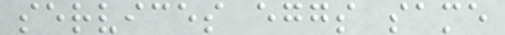services eggs same
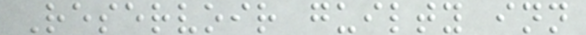Reservoir guilty inn
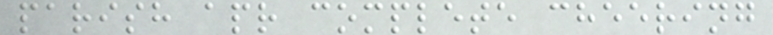parish apr complete cheering
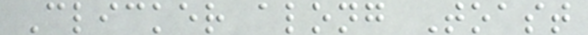Clicker along Toast
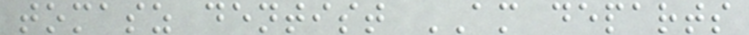tomasz dentist AM departs
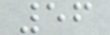56
